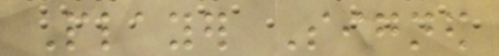Player Signed
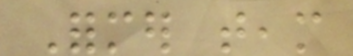Former team
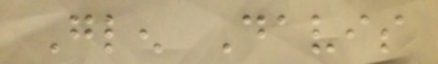Glen Davis
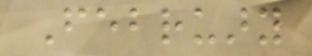February
